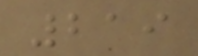219
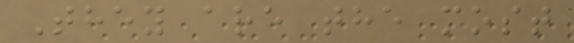They are the most
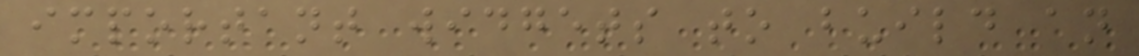important widgets to build an
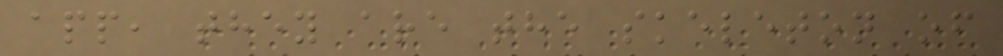app, they are the skeleton of
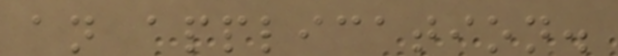an application.
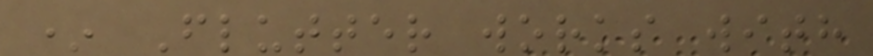* Flutter works with
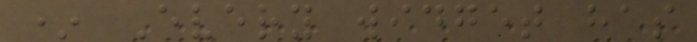* Every widget has
